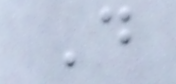D
